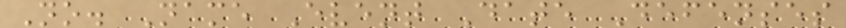No. Name Event Date Defenses
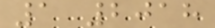1 2018
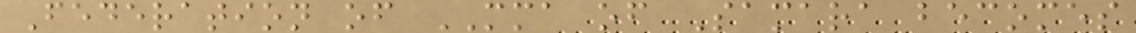Federation of MMA of Samara becomes
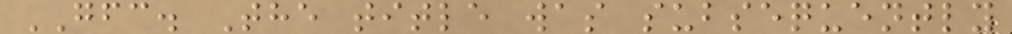GFC. The title was subsequently
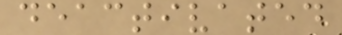deactivated
